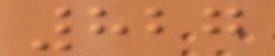827
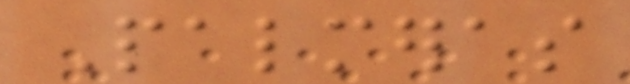Palmeras
